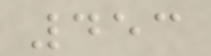453
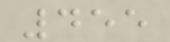455
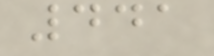441
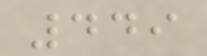449
